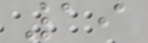19
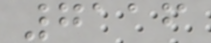7116
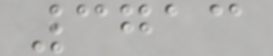3713
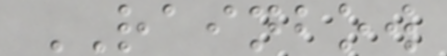RAINBOW
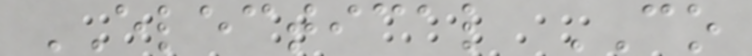ELECTICAL CO
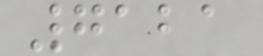7121
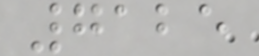7125
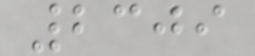2309
